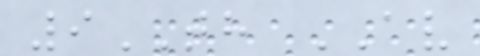9TH AV
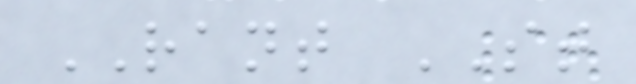RANT ST
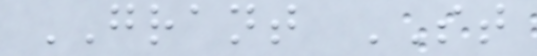GRANT ST
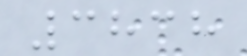3838
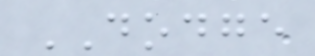DODGE
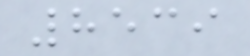8539
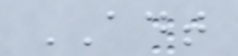ADT
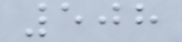508
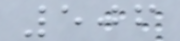506
